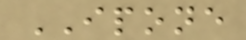IPONE
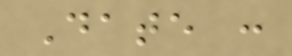Date :
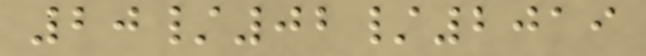20/02/2019
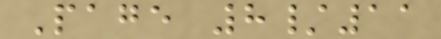Page 8/11
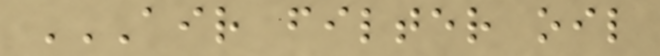AIR FILTER OIL
